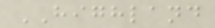HIGHLAND
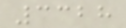3328
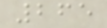265
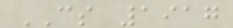CS 1917
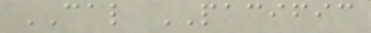CAL PACIFIC
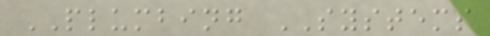PLUMBING SYSTEMS
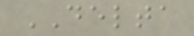DELTA
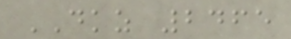DKZ 2465
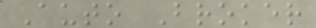Auto Broker
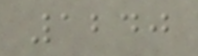1240
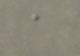a
